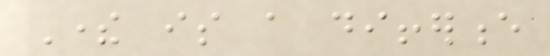There is a difference
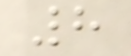8
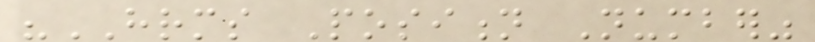"HRMS Position Number"
